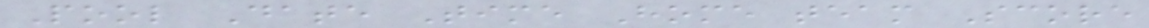Pool Date Time Home team Score
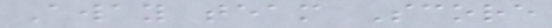Away team Score
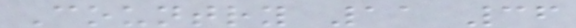Country 11 36
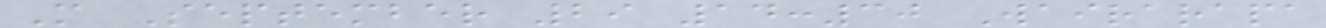M September 29 14:30 Wairarapa
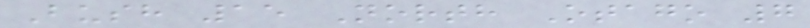Bush 15 North Otago 7
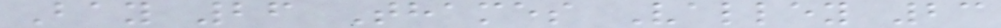Bay 26 Thames Valley 23
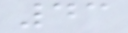43
